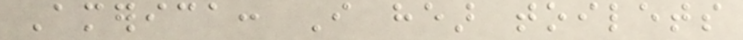America: I hear toilets
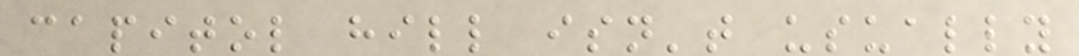capitol hill isn't usually
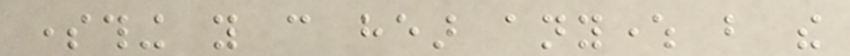something you can hear anywhere but the
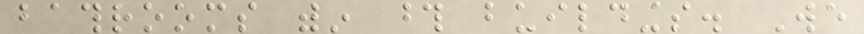bathrooms within those buildings. We
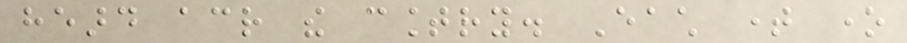heard across the country. Each time one
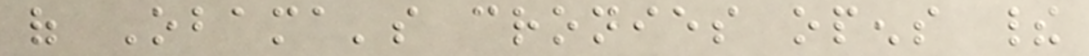of Obama's cronies opens their
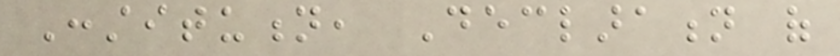Constitution, Declaration of
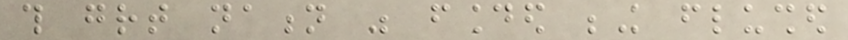this great nation was founded being flushed
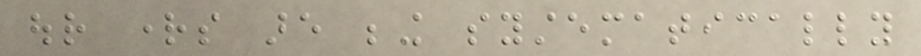our rights are being systematically
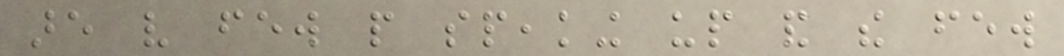are very few people speaking up and the few
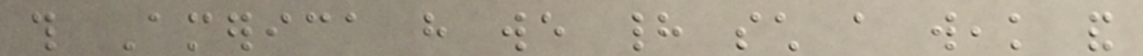this America have we had such a weak and
